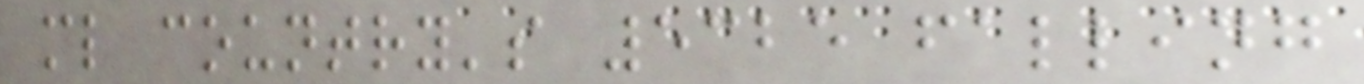ml country's 5325 falling
